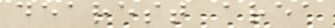dearest area
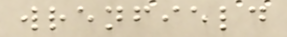wrenfield
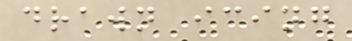drawn icing
